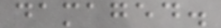damaged.
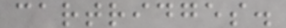cartridges.
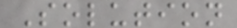Solution
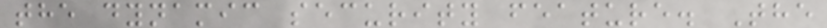the dynamic security feature. The
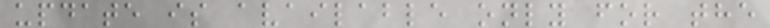update is available only for the
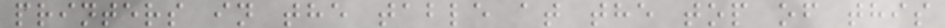printers in the table at the top of this
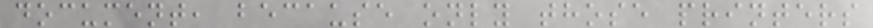document, because only those printers
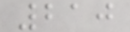210
